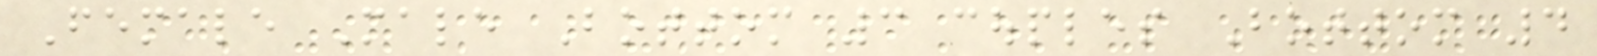Female Male Bottom 3 couples Bottom 4
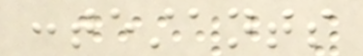contestants
